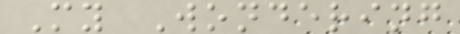My Wondering
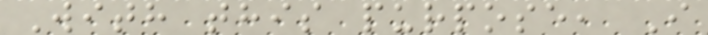With this purpose, I
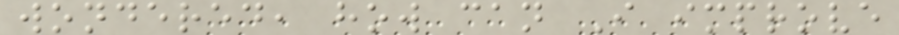wondered, how can I improve
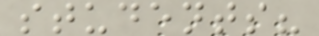students?
